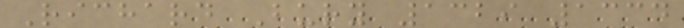Richard Bury 1329 1334
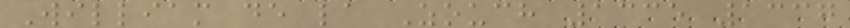William de la Zouch 1335 1337
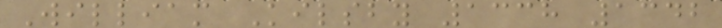William Kilsby 1338 1342
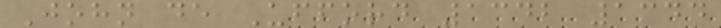John de Ufford 1342 1344
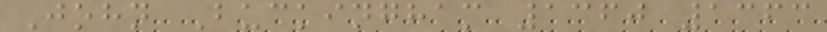John Buckingham 1360 1363
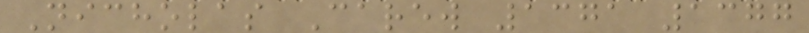Nicholas Carew 1371 1377
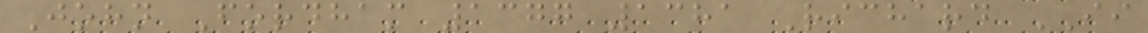John Fordham 1377 1381 Richard II
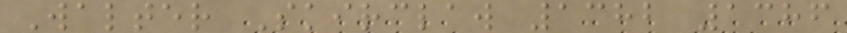Walter Skirclaw 1382 1386
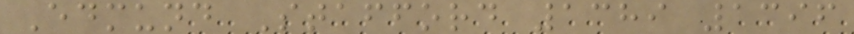Edmund Stafford 1389 1396
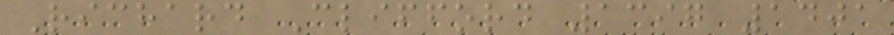Richard Clifford 1397 1401
